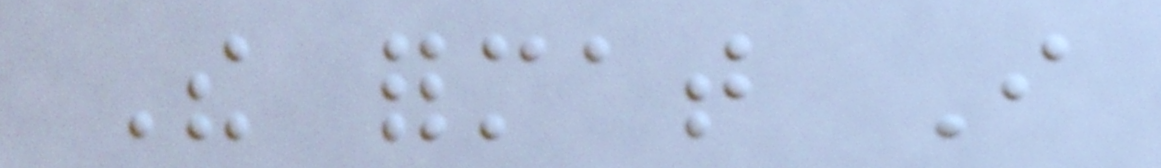The format I
